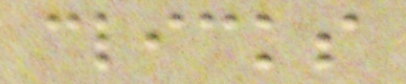clicks
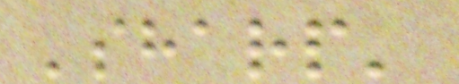'sharp'
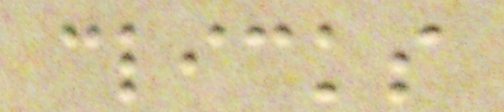clicks
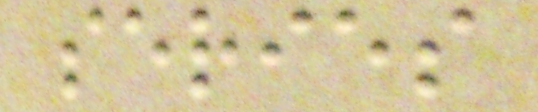series
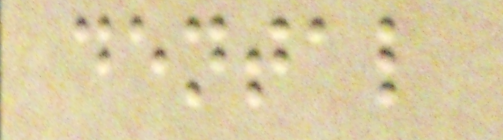dental
